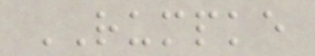RUMPKE
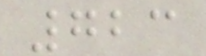723
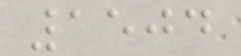1504
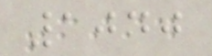1040
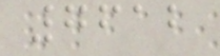7612
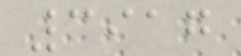3917
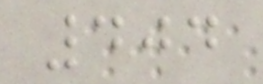404
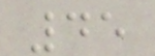45
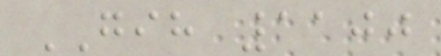GIH 1100
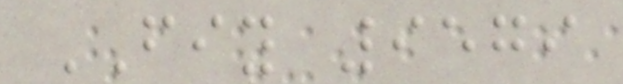FIY 9579
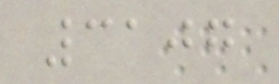3107
